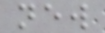new
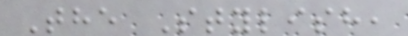The Stylish,
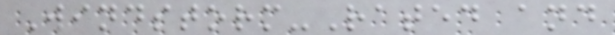Windstorm-Rated and
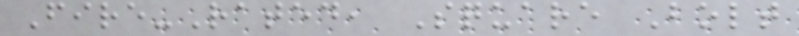Fire-Rated, Square Bolt
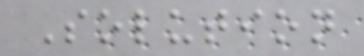Solution
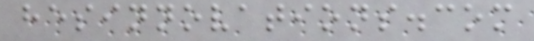hesinnovations.com
